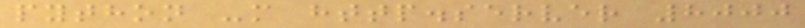python -m http.server 8000
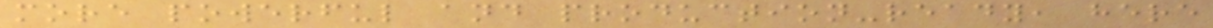more powerful and production-ready, here
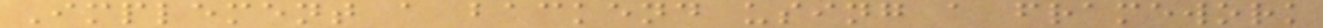Implement a backend using a framework
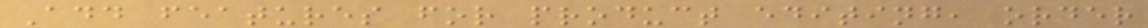Add features for product editing, order
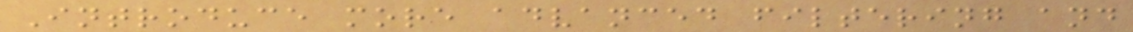Introduce more advanced filtering and
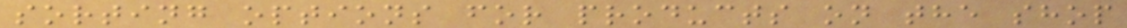sorting options for products on the shop
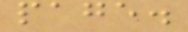page.
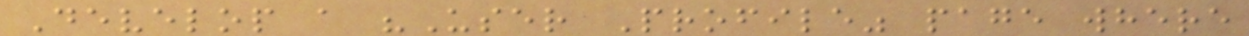Develop a "User Profile" page where
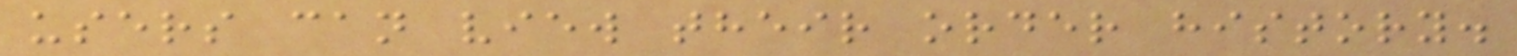users can view their order history.
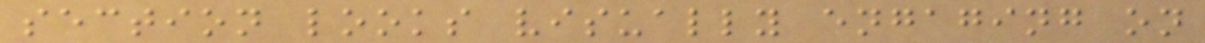section looks visually engaging on
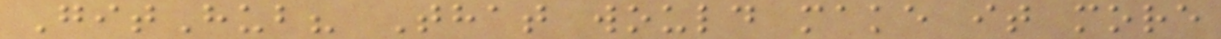GitHub? That would make it more
